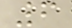6
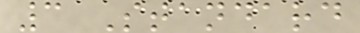3 Standard
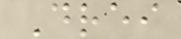Drei
